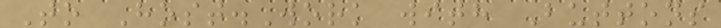To Host.Work with Buttons
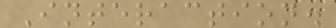Interaction.
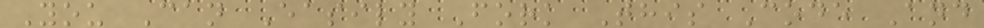You Can Easily Fork This Code And
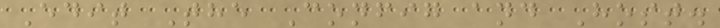Edit The Config and Host.
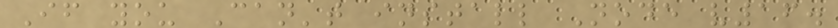If you Can't install Node v16.
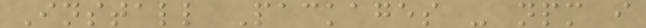Install Packages - npm i
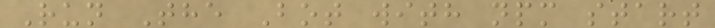Run The Bot with npm start
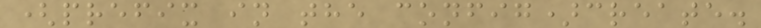(prefix in the config)create.
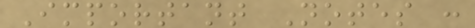Important Notes :
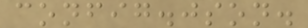config.json.
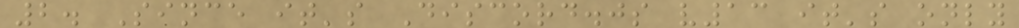2. Since it's Discord.js v13 it's only
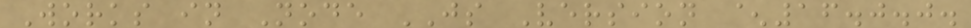Works in Node JS Version ^16.0.0.
